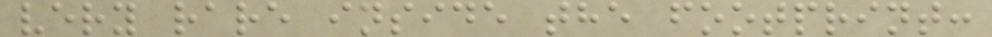very rare inside the footprint:
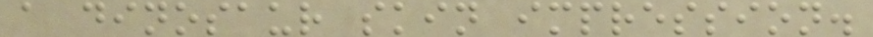a dinosaur skin impression.
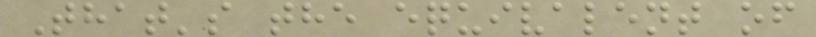That's the equivalent of
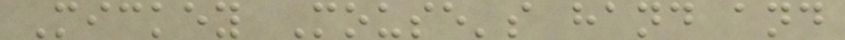Mickey Mouse's hand and
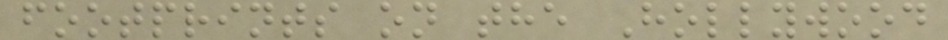footprints on the Hollywood
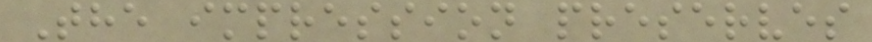The impression preserves
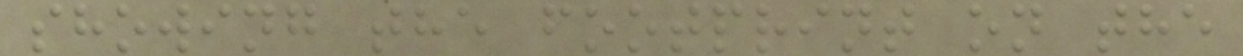showing the footprint on the
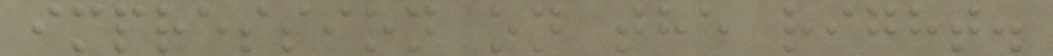impression on the right.
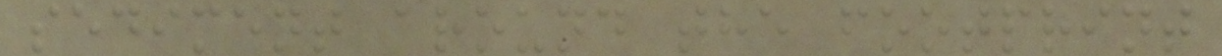sediment around the footprint
